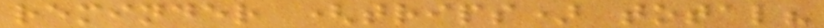reminder (trips) total?
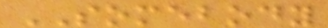SOMEBODY
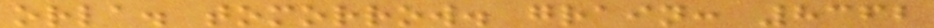orla. tomorrow. grain: 8362
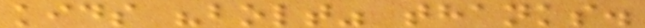kids "bolt" thanks.
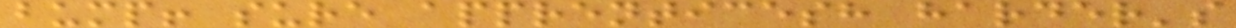bump! sure apprenticesh harder's
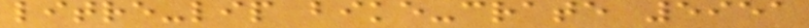litre-lip bike-crate 5951
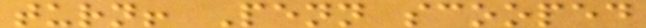turn! Penn scooped
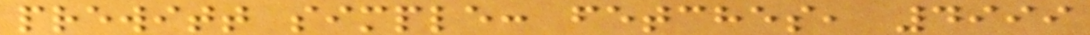prewitt simple: fetches, 4999
